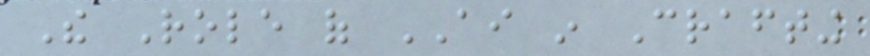The Role of AI in Crafting
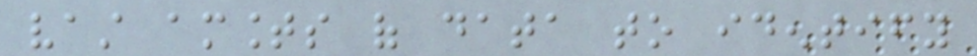vast amounts of data to identify
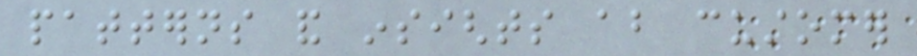patterns and insights about customer
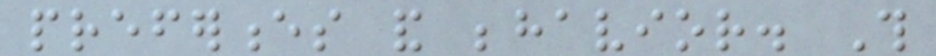preferences and behavior. This
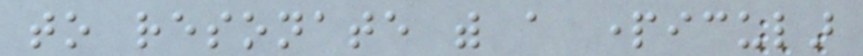to resonate with a particular
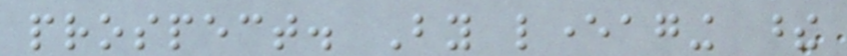prospect. By leveraging these
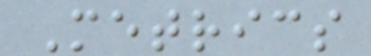Metrics
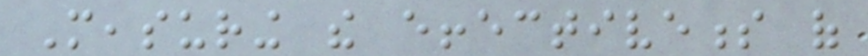Measuring the effectiveness of
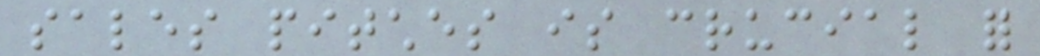sales pitches is crucial for
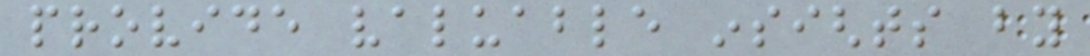provide valuable insights by
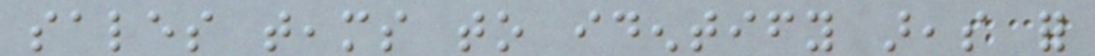sales teams to identify areas for
